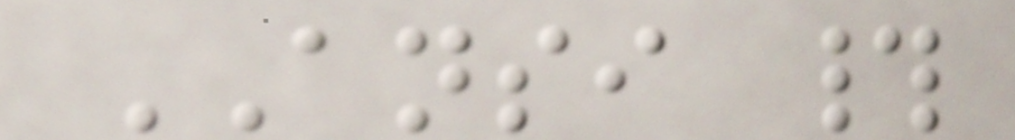ANSI #
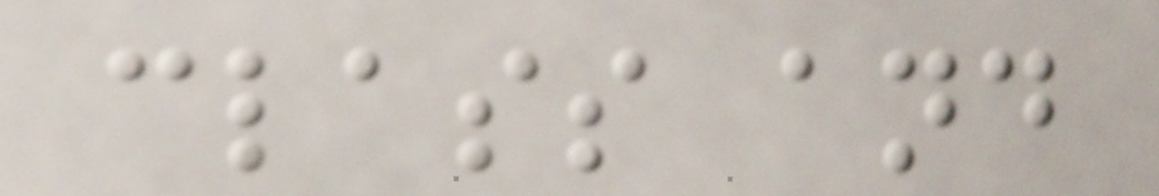class and
